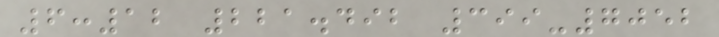6:12 221.492 399-7052
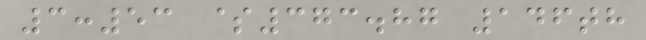3:53 $373.87 146th
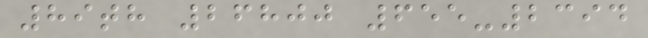89th 26800 655-2394
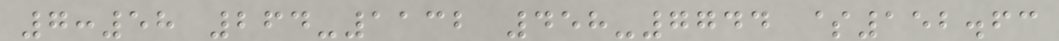7:58 264-1132 458-7744 $152.63
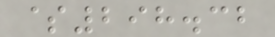$298.32
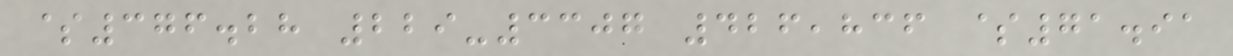$376.28 229-3307 426,836 $71.91
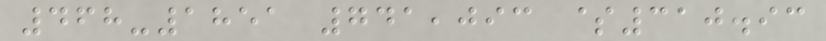468-1851 741,093 $310.93
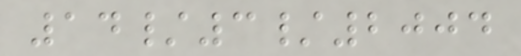14/3/2004
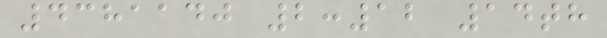4381140 2:12 14th
